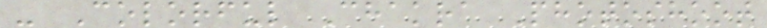- Colorful Chakra Photoshoot
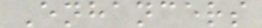Enhancers
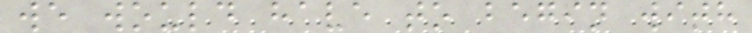we would have to begin with
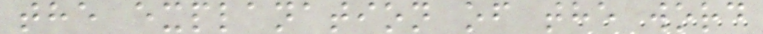the explanation of the word
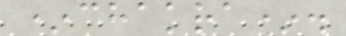*chakra*.
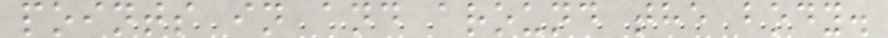points in and around the body.
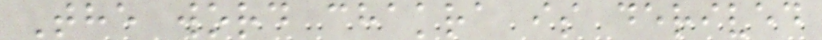The word chakra is derived
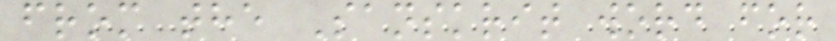from the Sanskrit word for
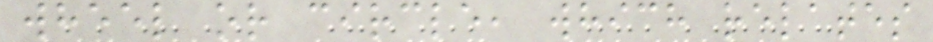wheel or circle, which relates
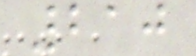210
